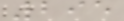295
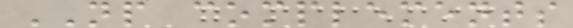NP complements
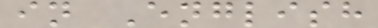in English
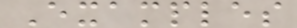Examples
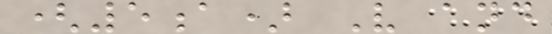(5a) V and
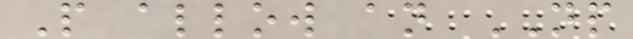P allow an NP
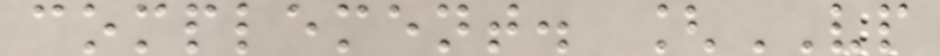complement. [VP
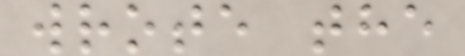wrote the
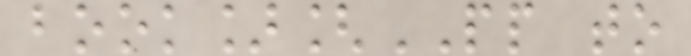book][PP to
